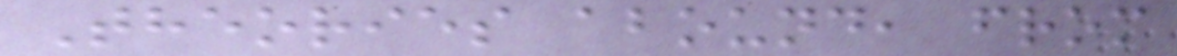Theories abound, from
